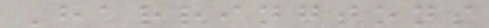Harringtons
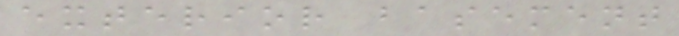exterior basement
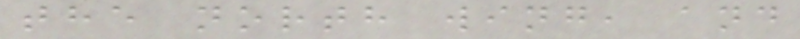the north wing, and
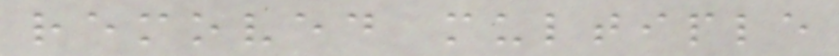removed multiple
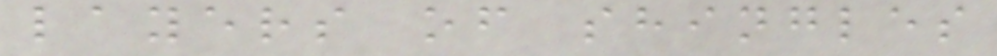layers of shingles
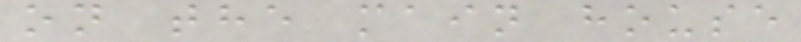on the main house
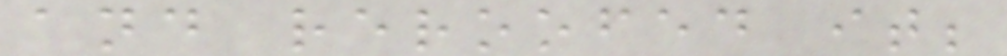and reroofed it;
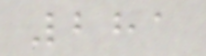281
